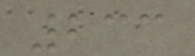233
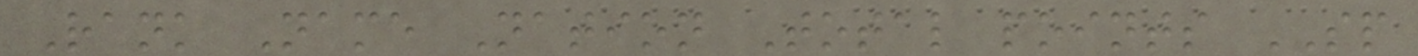Rank Name Nation Total points SP
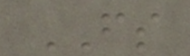FS
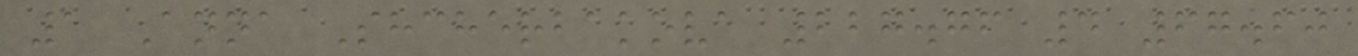1 Anna Shcherbakova 227.76 4 67.60
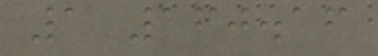1 160.16
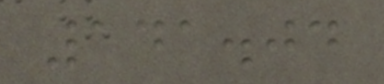141.04
